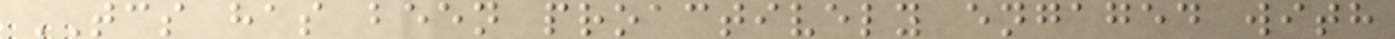TCS has been proactively engaged with
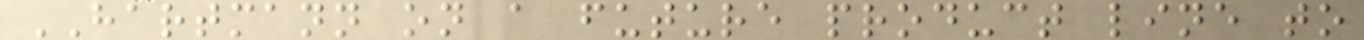HARTMANN on a future product line to
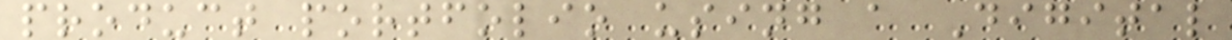product portfolio using a Digital
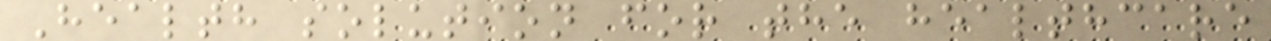Health solution for the healthcare
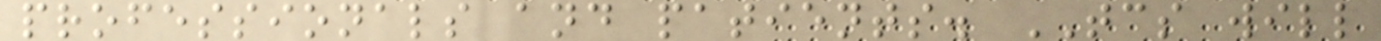professionals and patients. TCS will
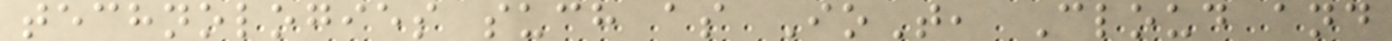technologies such as IoT, Cloud and
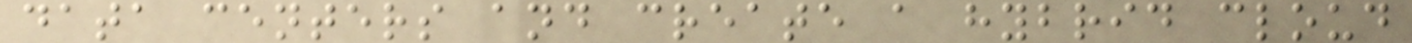data centers and create a hybrid cloud
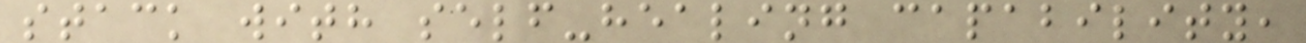stack with self-healing capability,
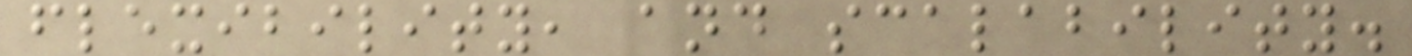flexibility, and scalability.
